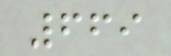669
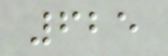625
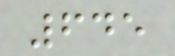645
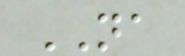NA
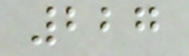227
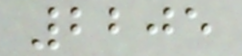2205
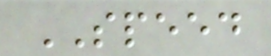SPEED
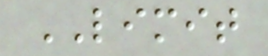LIMIT
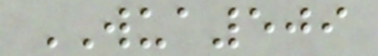WUA509
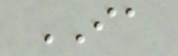IA
